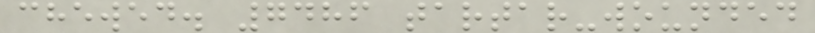chewed. 7486 tartar-wounded
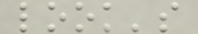look's
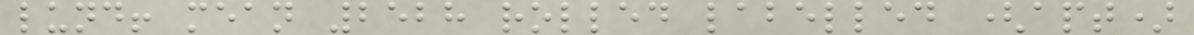lund! mean 2528 rolled labelled (apt)
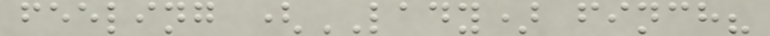feeling (LADY) finch?
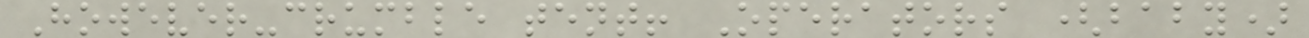However-crumble tent! Operators (baby)
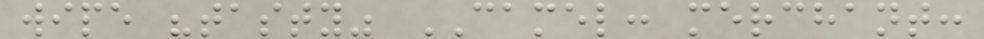wipe "tasty" CAMEL: merchant:
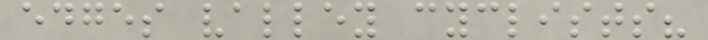edges valley cyclists?
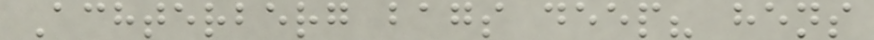Achterberg bags deep? hens
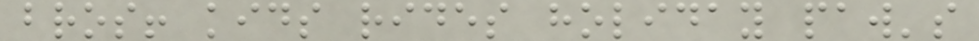bros! kids rides holiday paw's
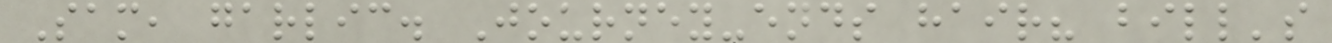Sam, garlic. Journey-ends hair? bill's
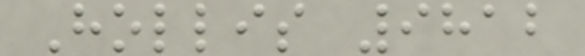Hollis 9812
